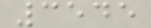3545
